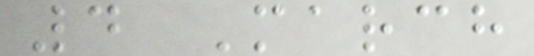4 March
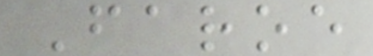Faroe
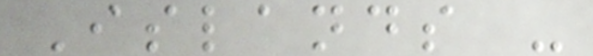Islands -
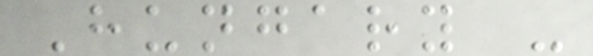Hungary -
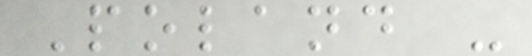Poland -
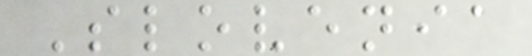Slovenia
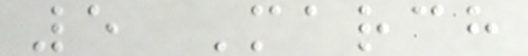5 March
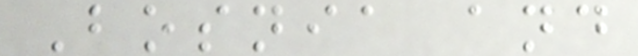Bosnia and
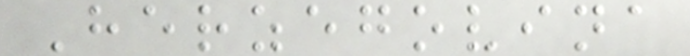Herzegovina
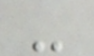-
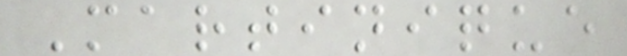Martinique
